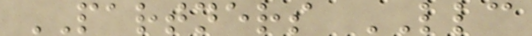PARTNERS LLC
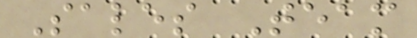Sales Team
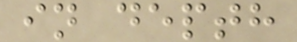in depth
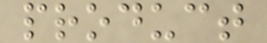product
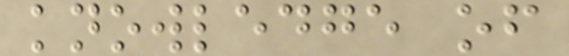knowledge of
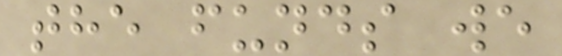the funds we
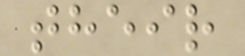their
